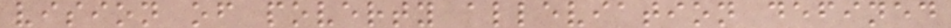vision of poverty alleviation defined
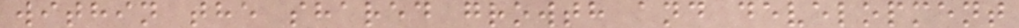within the shared growth and development
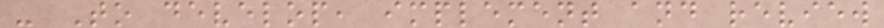- To develop, implement and review
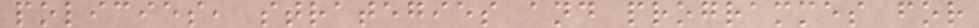policies, strategies and programmes for
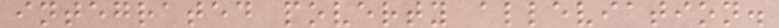integrated poverty alleviation.
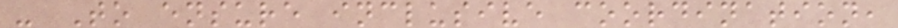- To ensure inclusive coordination,
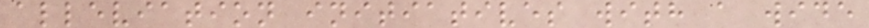alleviation initiatives with a wide
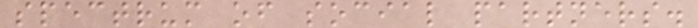spectrum of social partners.
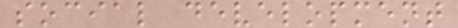social development
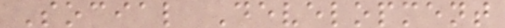Social Development
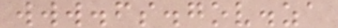www.fs.gov.za
